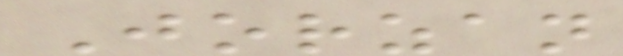Jorzan
